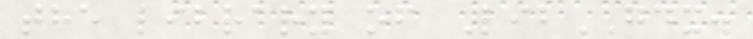the library of LibGDX.
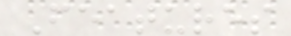Features
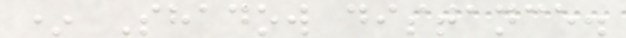* Shadow distance.
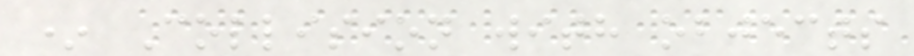* Collision with objects
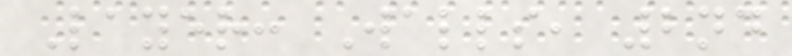Layer: Walls, 2nd
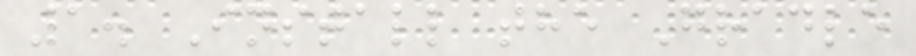1. Install the Gradle
